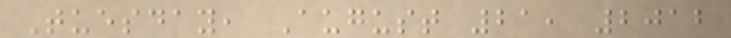Tuesday, August 21, 2012
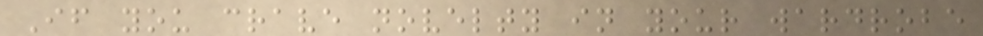If you crave novelty in your wardrobe
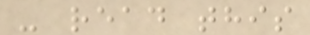- read this
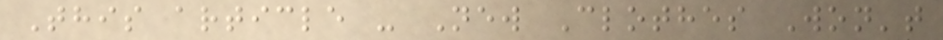This article - New Clothes Won't
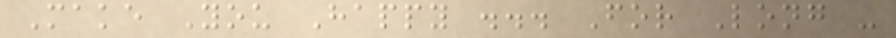Make You Happy ... For Long -
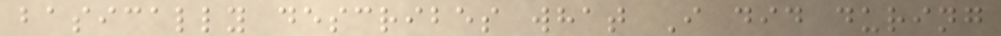basically describes what I did during
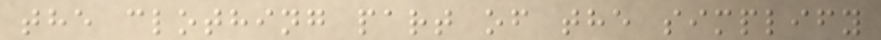the clothing part of the simplify
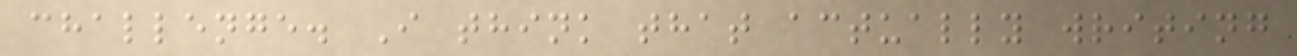challenge. I think that actually writing
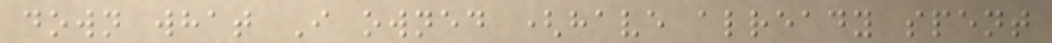down what I owned (have already spent
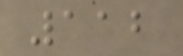112
